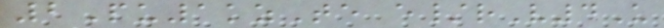2Pu1kzTe e/rV4U
